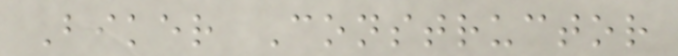Biker Constructor
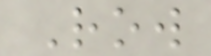Row
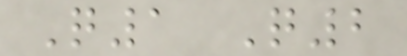Q1 Q2
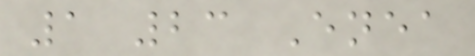1 23 Enea
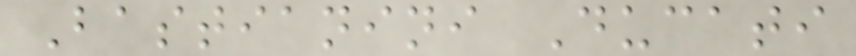Bastianini Ducati
